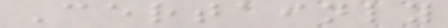Certainly
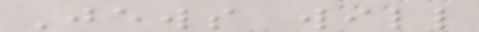Jews will
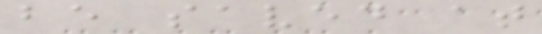be saved at
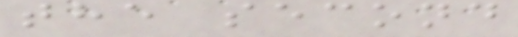the second
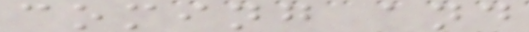coming and
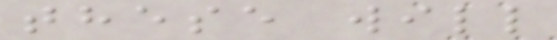these will
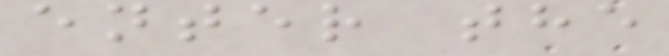enter the
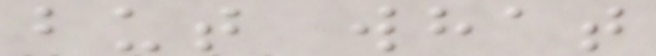but what
